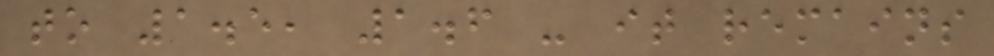to 1.5, 1.6 - it remains
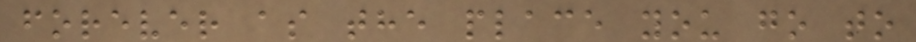forever as the place you go to
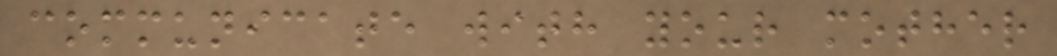communicate with your mother
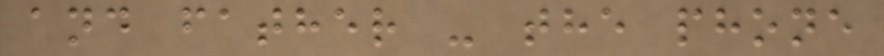and father - the phone
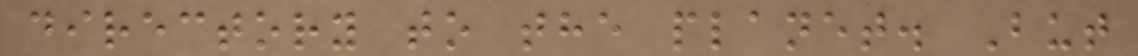directory to the planet. But
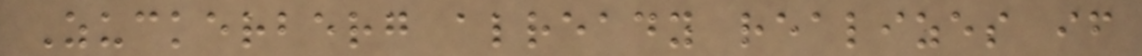Zuckerberg already realizes if
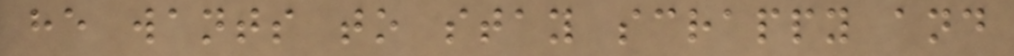he wants to stay scrappy and
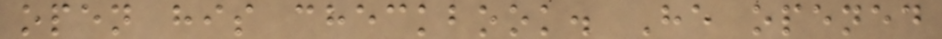open his checkbook. He opened
